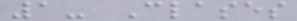1- Clases
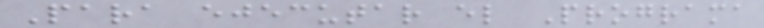Para ejecutar el Programa
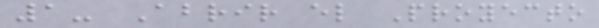1- Abrir el Proyecto
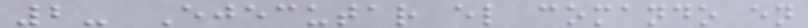2- Ejecutar el comando en
